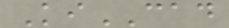KiCAD
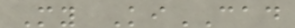My KiCAD
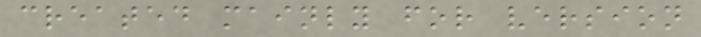created mainly for version
